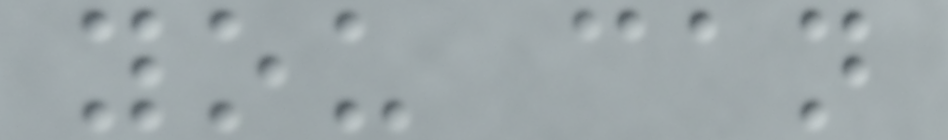you can
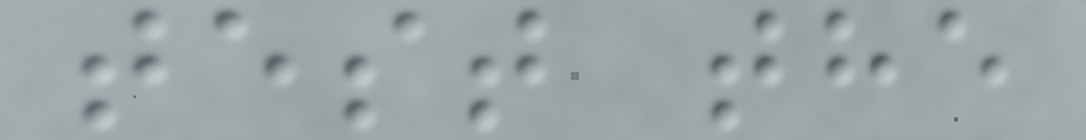test the
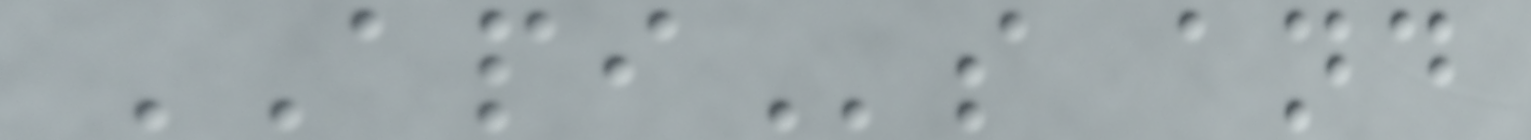APIs and
